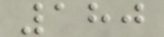180
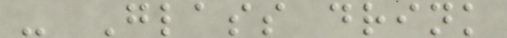- Glass drink
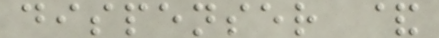dispenser &
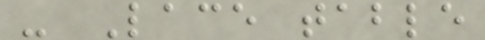- Lace table
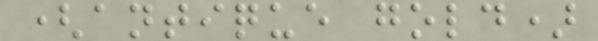(antique gold)
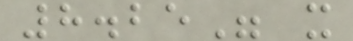8.25" x
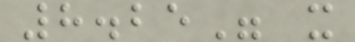8.25" x
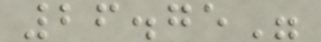26.75"
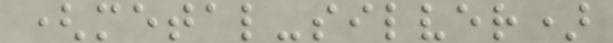(metal-silver)
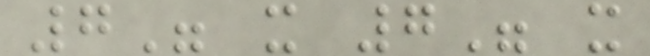7" x 7" x
